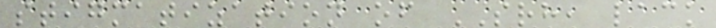stigmatization of SRH, lack
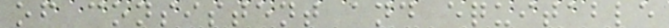of consistent and equitable
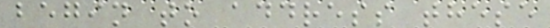begin to address these
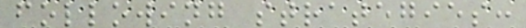following strategies:
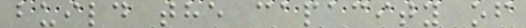build the capacity of
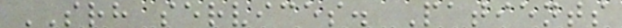SRH services. Patients
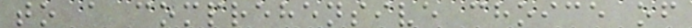to a comprehensive choice of
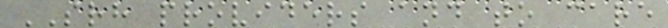SRH providers and to care
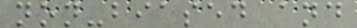non-biased and
